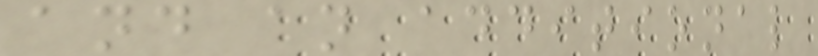and an additional
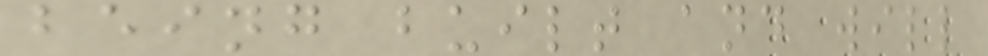being built and will
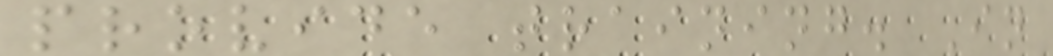provide training. In
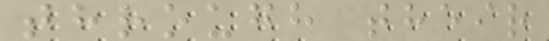through their
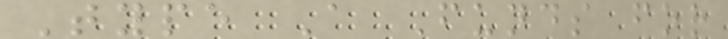Type A Funds for
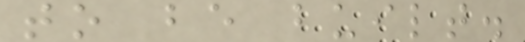to be built.
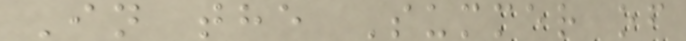In the Summer of
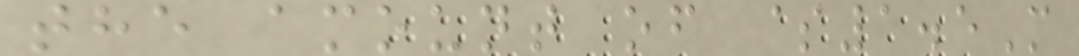the amount of $1.5M
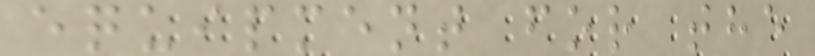equipment for the
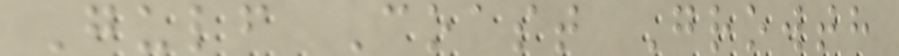Gulf Coast Growth
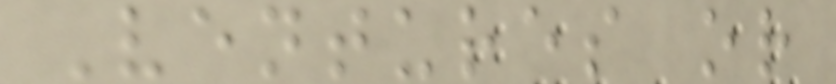Ventures or
